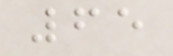65
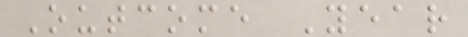Outcome Year
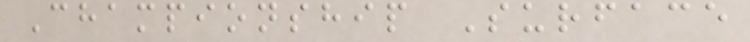Championship Surface
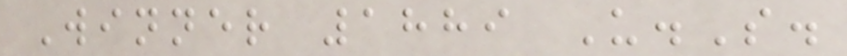Winner 1889 U.S.
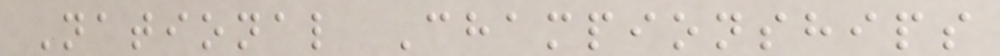National Championships
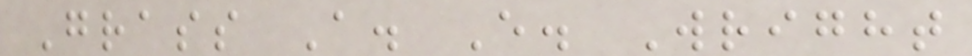Grass A. E. Wright
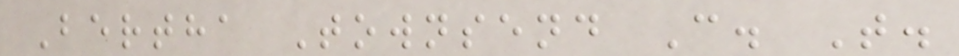Bertha Townsend C. T.
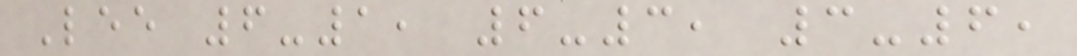Lee 6-1, 6-3, 3-6,
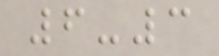6-3
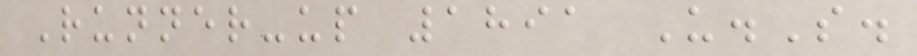Runner-up 1891 U.S.
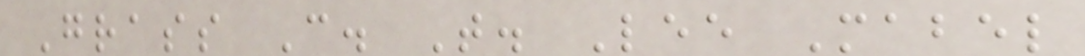Grass C. T. Lee Mabel
